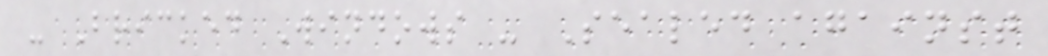- Bricked Windows - Sealed against
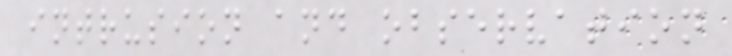intrusion and observation
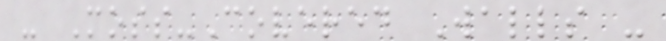- Moss-Covered Walls -
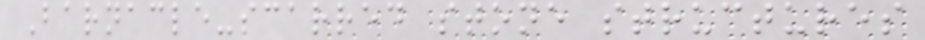Barnacle-scarred stone structures
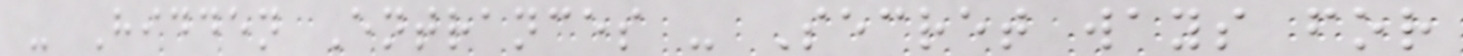- Hidden Entrances - Secret ways for
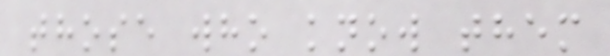those who know them
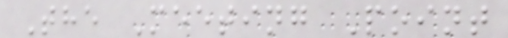The Meeting Point
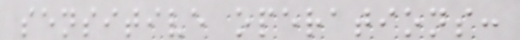sensitive operations:
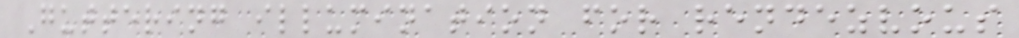Guttering illumination for rendezvous
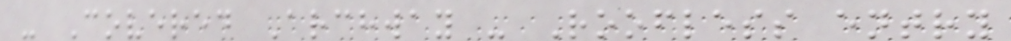- Covered Archway - Roofless entry
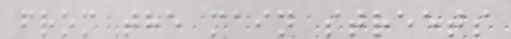from the main streets
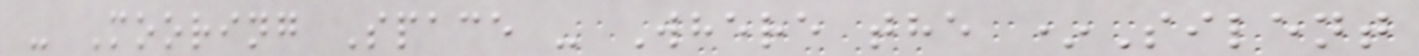- Mooring Space - Where the *Silent
